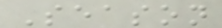Season
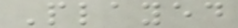Played
